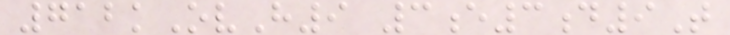712kOvH9 3e3d9T
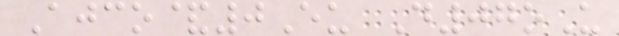Ajco&0Eu D07oU
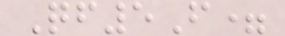Qf5F=
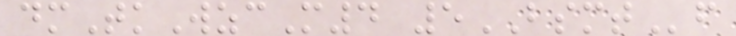dmTkWzcM4 5BSMTf
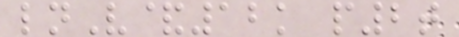lnV&12k p2t
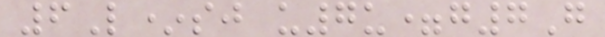6L*sj u7u=g7G
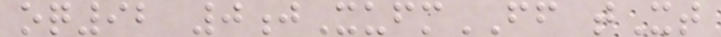oq92 0jXufmFF tXt
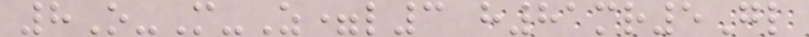8O-M-Z=l3 h81mr5Gl
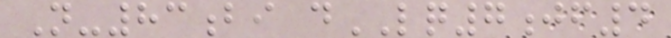N-83bi dLQ7jf4
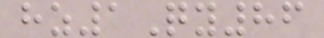hz1Qy86
